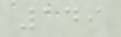149
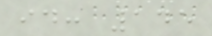id: 145
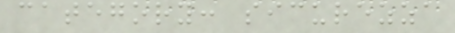category: sicurezza
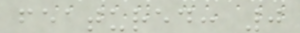featured: 0
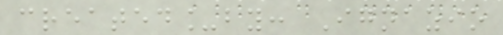created_by: Ignazio
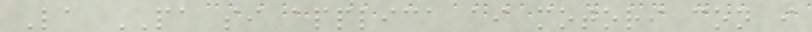La PA si applica ai motori con i
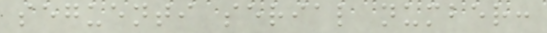seguenti serial number:
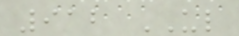912 UL
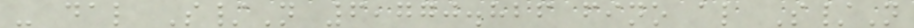- dal S/N 6,770.826 fino al S/N
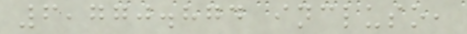6,770.874 incluso,
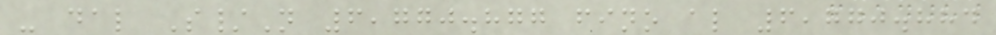- dal S/N 6,770.877 fino al 6,770.884
